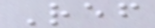Ref
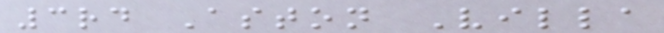3rd Aston Villa
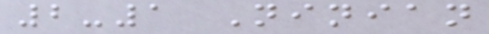2-1 Ninian
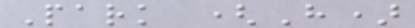Park (H)
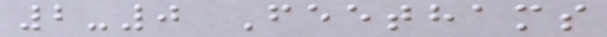2-0 Feethams
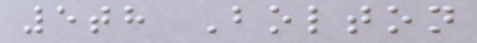5th Bolton
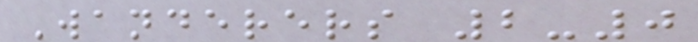Wanderers 2-0
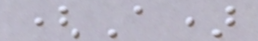(A)
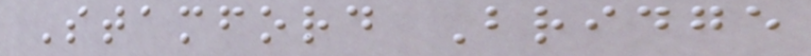Stamford Bridge
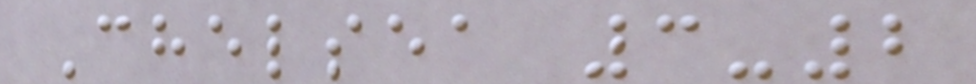Chelsea 3-2
